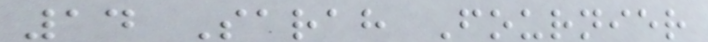14 Sarah Fournier
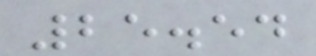25.54
